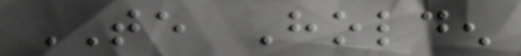TE Holden
